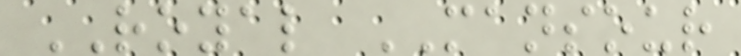ROYAL MANSOUR
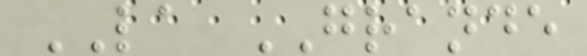LA GRANDE
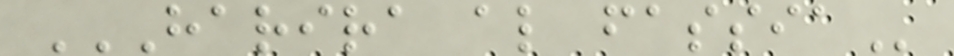HARIRA AL FASSIA
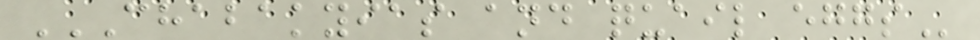CHABAKYIAS AND QUAIL EGGS
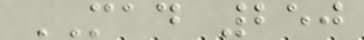MAD 250
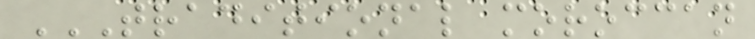TRADITIONAL MOROCCAN
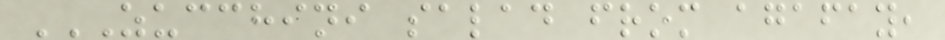ZUCCHINI SALAD FROM AGAFAY,
